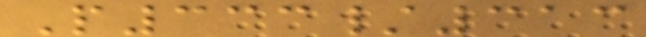P333/313
